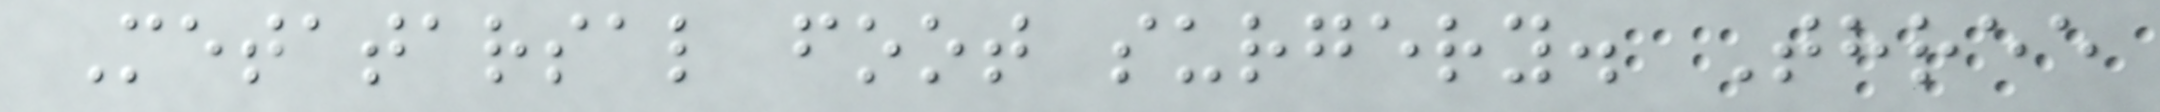Metatarsal foot surgery. Three
